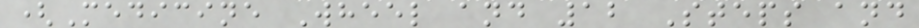(Medicine Wheel and 12 Steps and
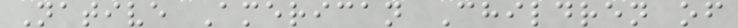Native American Children of
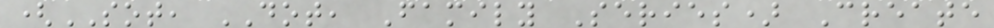(SOT, DOT, Family Series) Create
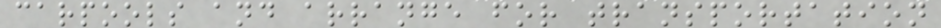carpools and arrange for transportation
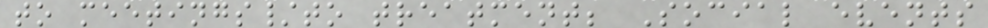to meetings/to treatment; Social events
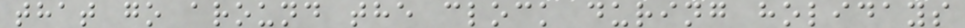that go around the clock during holidays
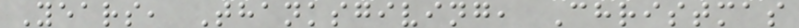Years, Thanksgiving, Christmas
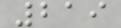219
